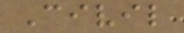Civil
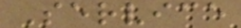Service
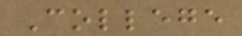College
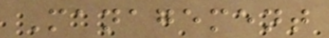Management
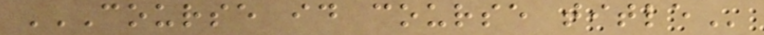COURSE ID COURSE TITLE
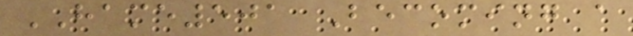HAME501 Becoming a
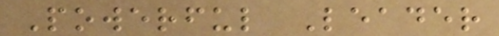Powerful Leader
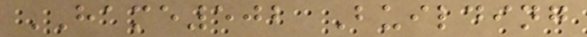HAME502 Building
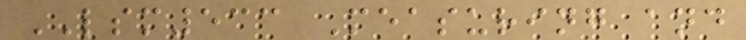LSM533 Measuring and
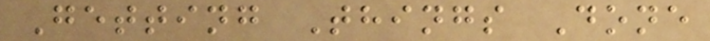Getting Things Done
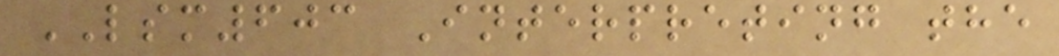LSM603 Interpreting the
